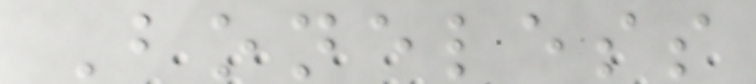Boneless
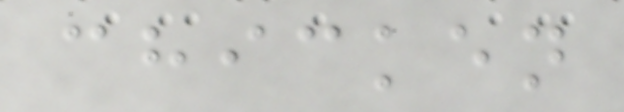chicken
